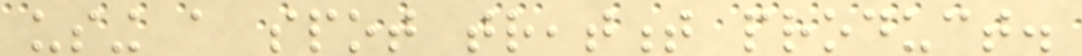using a spot treatment product.
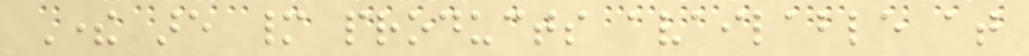There are many products available at
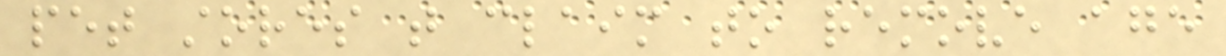pet stores that claim to remove age
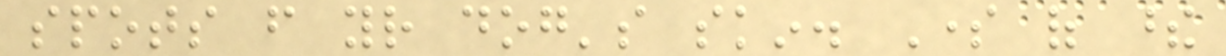spots from your dog's skin. Some of these
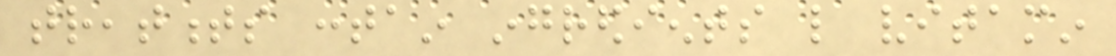treatments contain ingredients like vitamin
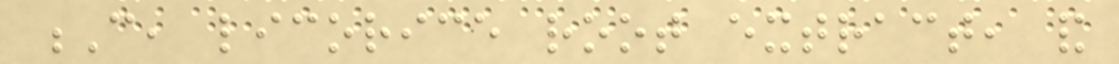C, licorice root extract, and
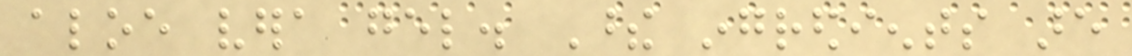aloe vera gel. These ingredients are
